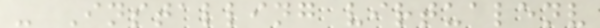- Installing virtualenv
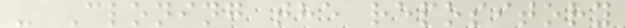- Cloning the repository
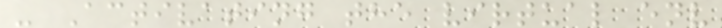- Activating the virtual env
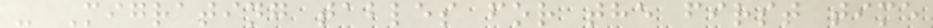- Migrating tables for the first time
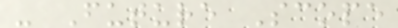- Future Scope
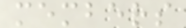members
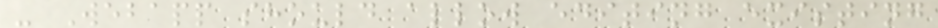- Webapp should allow editing existing
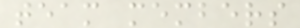team members
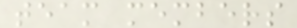team members
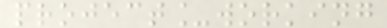project_working
